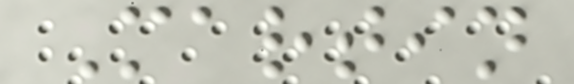Martin
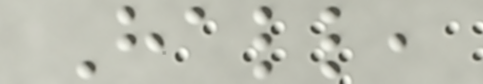Hall,
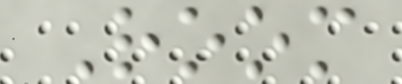Room
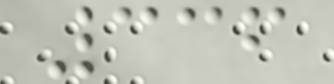336
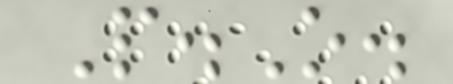P.O.
